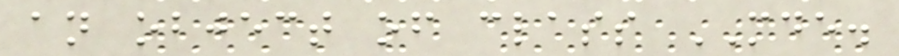an object of class MDE.
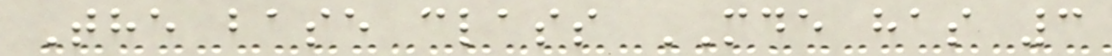The base class MDE has 3
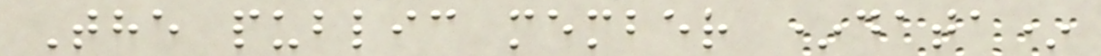The public member *data*
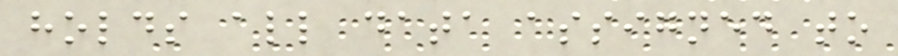holds all data assigned to
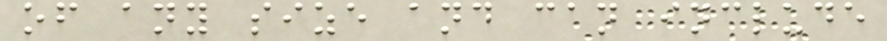of any size and can include
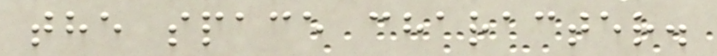the space character.
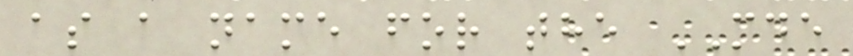as a name for the MDE
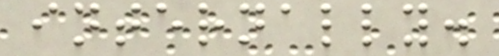internally.
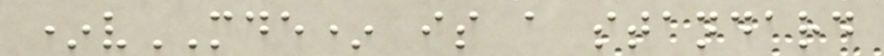*vMDE* is a standard
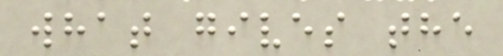what gives the
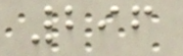296
